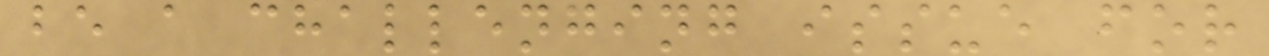be a challenging issue for
